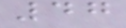47
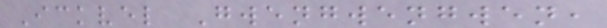Ickvel Gwengwengwen,
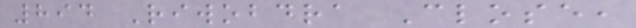894 Riwobdra Close,
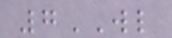7WL
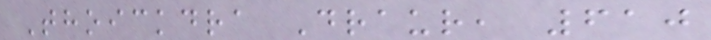Thoickdra Draur, 610
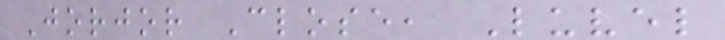Jorjor Close, Luvel
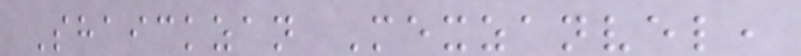Shaickzan Mexzanvel,
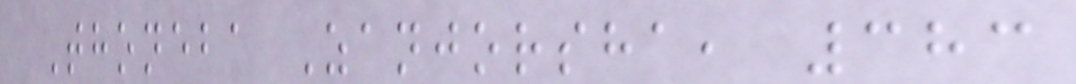Thoneba Zanjorsha, 383
